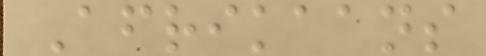Afrikaans
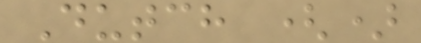Dutch ()
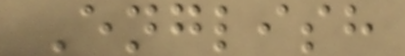English
